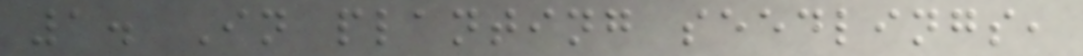1. In planting seedlings,
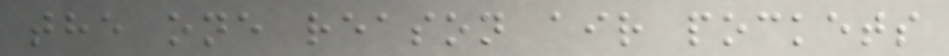the one reason air pockets
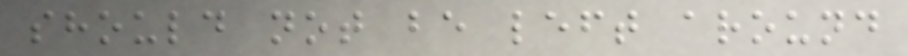should not be left around
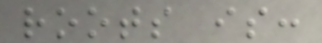roots is:
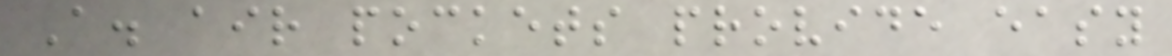A. air pockets provide easy
